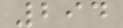294
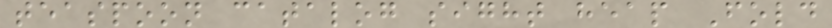teaspoon catalog sight heap Fold
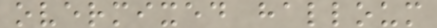overmixed halloum
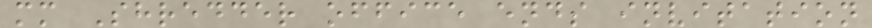mm Shredder office ends invitation
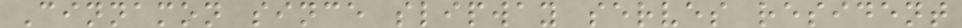Cinnamon since slipway serves resident
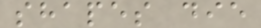shapes die
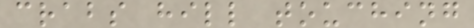crabs hill touching
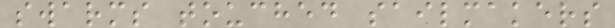swarms touched sailmakers
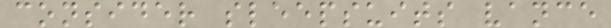consider sleepsuits vance
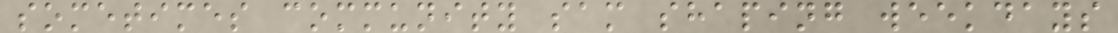sometimes community sam shaping weekdays
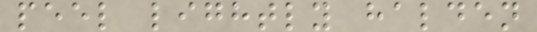peel lightly halden
